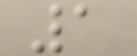1
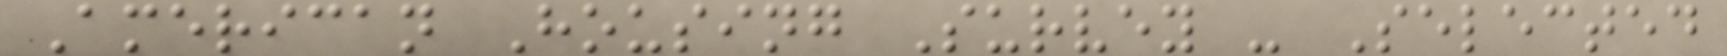American Housing Survey - Selected
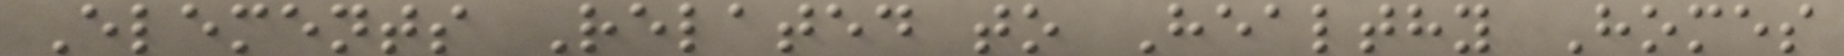Elements Related to Healthy Homes
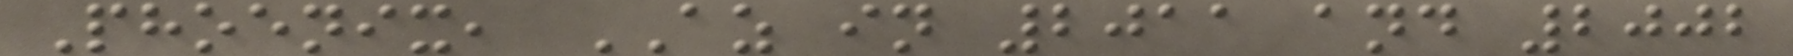Phoenix, AZ in 2011 and 2002
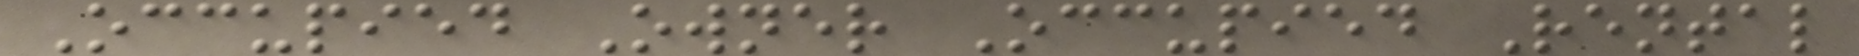Occupied Owner Occupied Rental
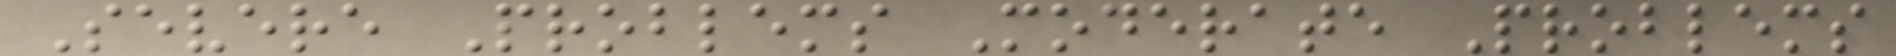Severe Problems Moderate Problems
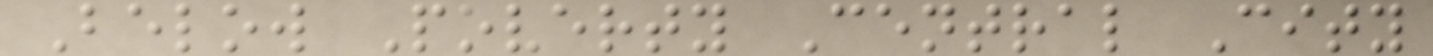Below Poverty Central City
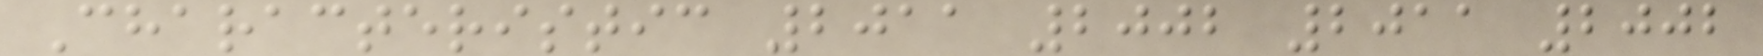Characteristic 2011 2002 2011 2002
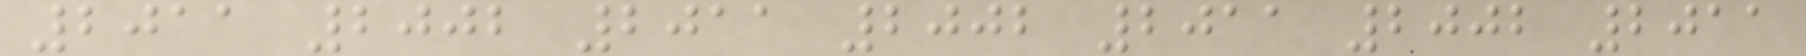2011 2002 2011 2002 2011 2002 2011
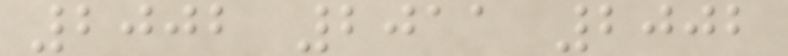2002 2011 2002
